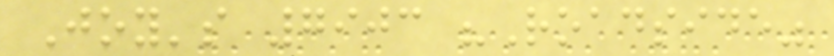Joy's 7903 "Roadside"
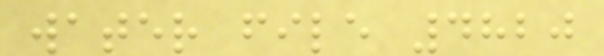water file 4820
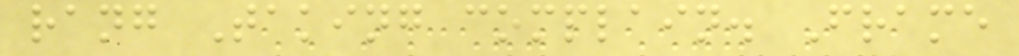rang Taking complain. Frame
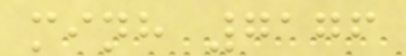minh 7176
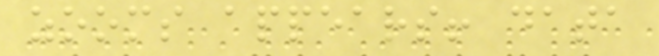zooms appears! data
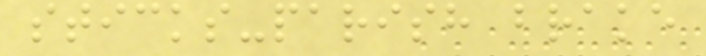sticks-parish brake
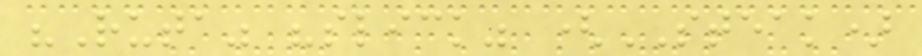"Ruta" "slick" (STEAK)
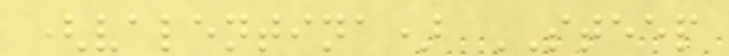(valentina) STEEP
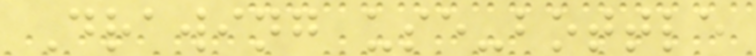Drawing use-bottle
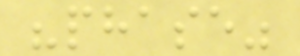"phase"
